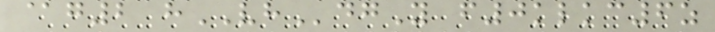@g2 hVHdgY f0klkc6z
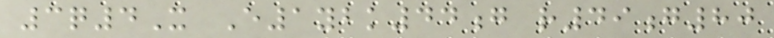3q4X E1ybk44g r49g80
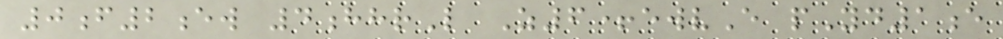0f2ew 4hhrL Z6+ewvE pYd1e
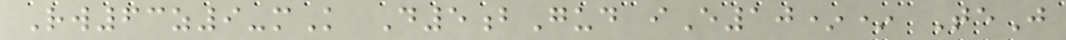Rw63z9-mK D5bGud iE10** TeJ
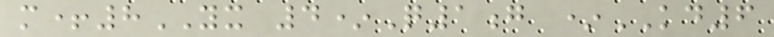m+8YX 4*Q1g *KD6
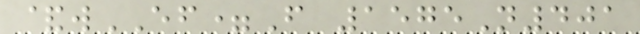&wEF=F 1575N401
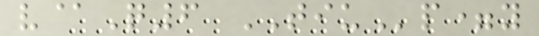v@Q6 TIUp=y
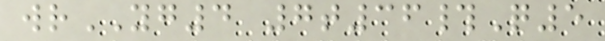wrYG4 7t36#Q5
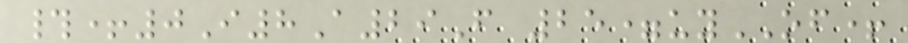#+0I8A29F 25=uyOF+
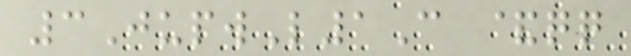3JupwL1C &qq
